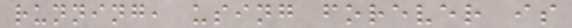running, using forever is
